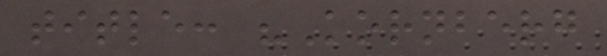title: "Kornberg
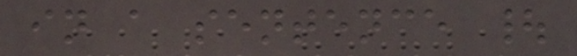in a sentence |
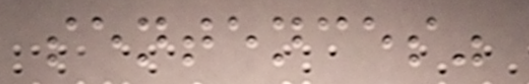sentences"
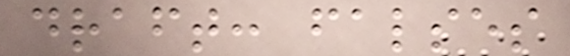draft: falses
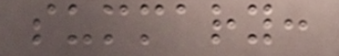summary:
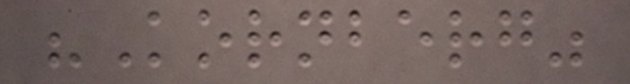"Kornberg"
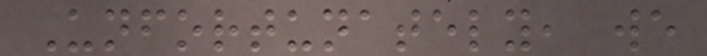Unfortunately, we
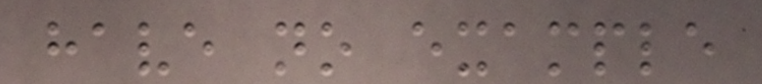have no example
